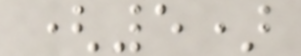(5)
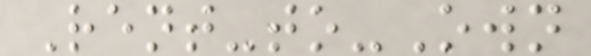Rent-to-Own
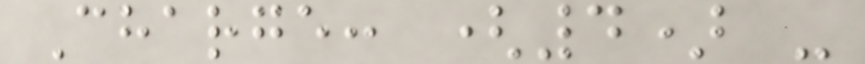Charge: (4) -
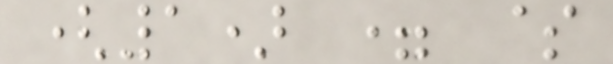(1) = $
